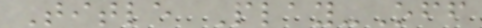Title Play-Off
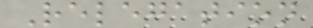Relegation
